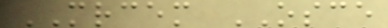MRCEM OSCE
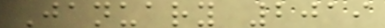January 2019
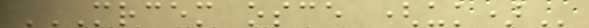MRCEM OSCE (UK)
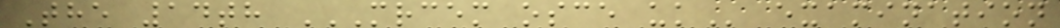The 14th MRCEM OSCE UK examination
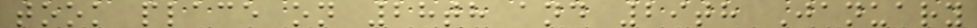took place on 28th and 29th January
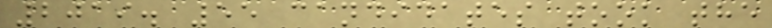2019. 55 candidates took the
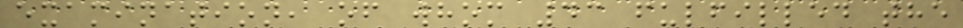examination, of whom 43 fulfilled the
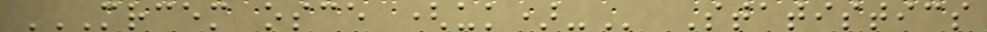MRCEM OSCE (UK)- Statistics
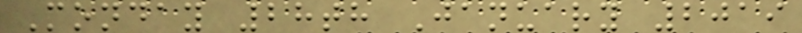Monday 28th January 2019
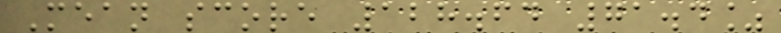Mean score 128.64 71.4%
